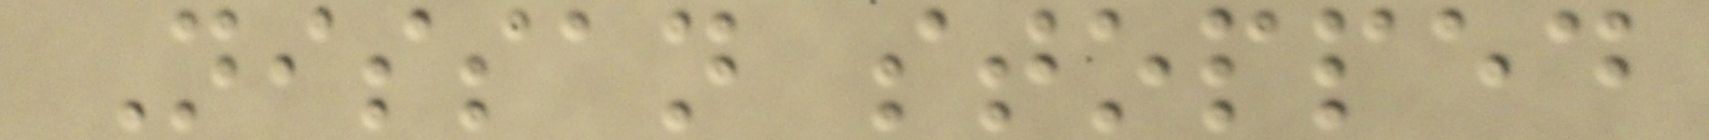Nissan stopped
